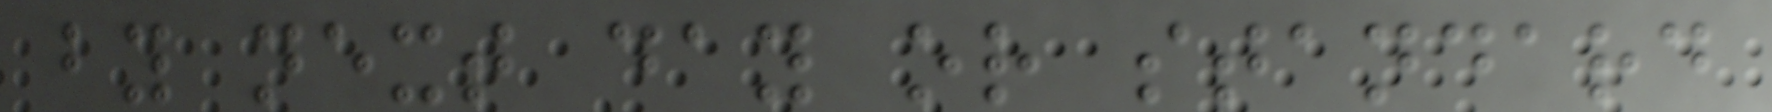by next day or standard
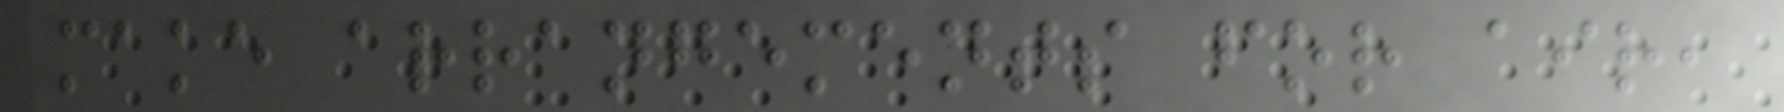make arrangements for air,
